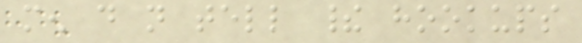men do not tell their hookups
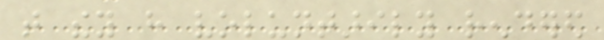that they have voluntarily rendered
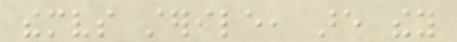themselves sterile, are they
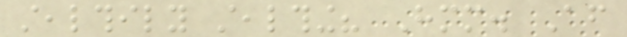stealthily stealthing? Hmm. After
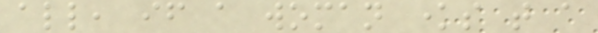all, if a woman knows that a
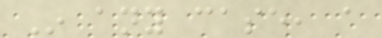In any case, a
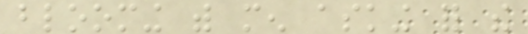blooming with men asking for the
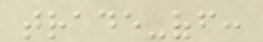trade-off:
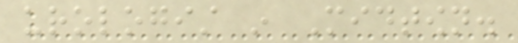urologist in Midtown.
